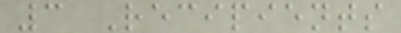3 Recipients
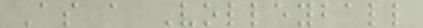As a Volleyball
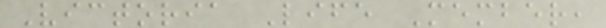Victoria Life Member,
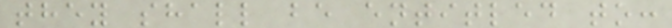they shall be entitled to:
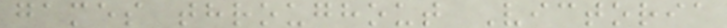games throughout Victoria
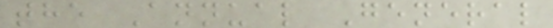the Annual General
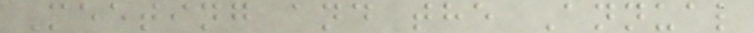Meeting and the Annual
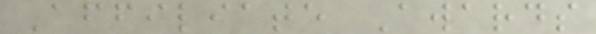Affiliate Awards
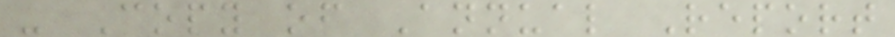- Copy of Annual Report
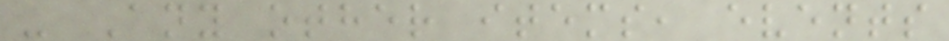- Any other items, events
